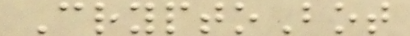CryptoBot
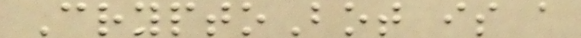CryptoBot is a
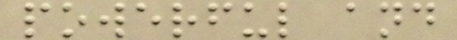powerful and
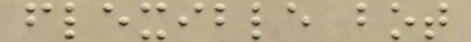flexible bot
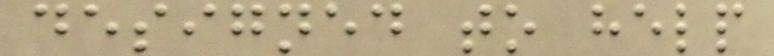designed to help
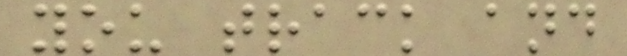you track and
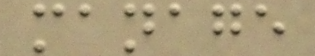manage
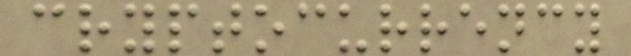cryptocurrency
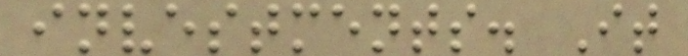investments. It
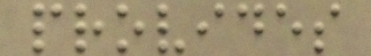provides
